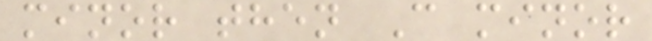minor then C minor
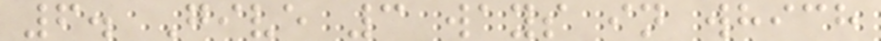6. Give 3 ways in which
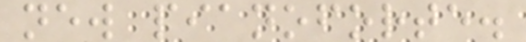new pianoforte.
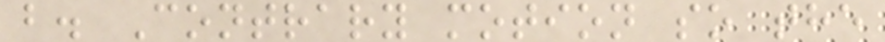b. Contrary motion so the
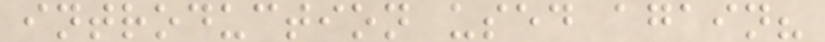introduction used again?
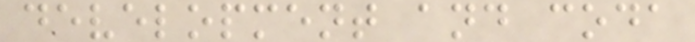development and coda
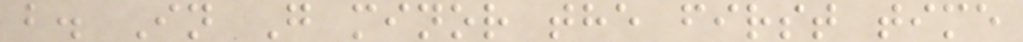b. In G minor the first time
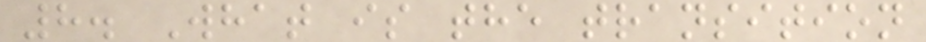8. What is the transition
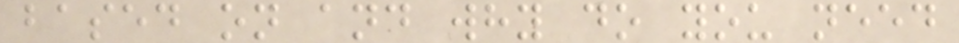based on and why do you need
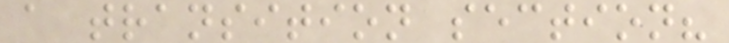a transition section?
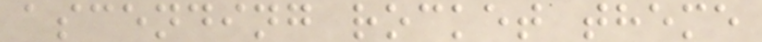ascending rocket theme
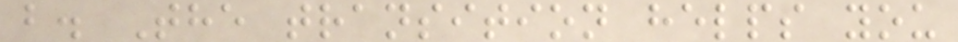b. The transition helps you
